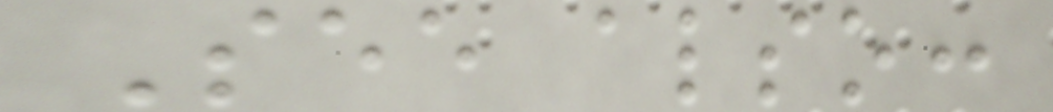See also:
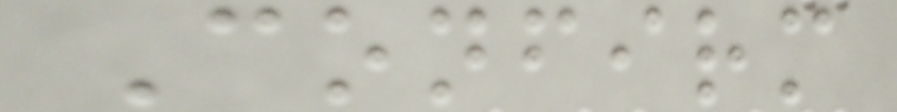Confirm
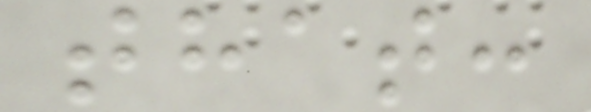that:
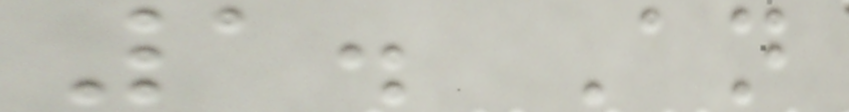1. An
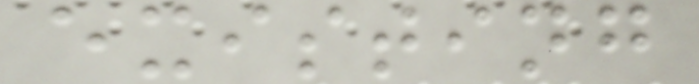existing
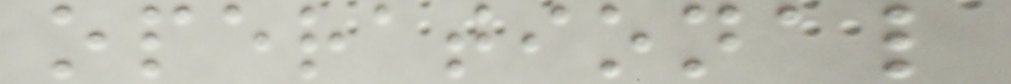operational
